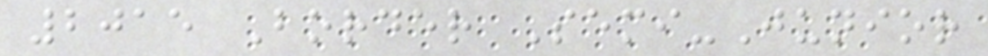2015 Border Semi-Junior
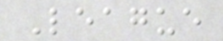League
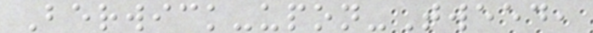Berwick-upon-Tweed,
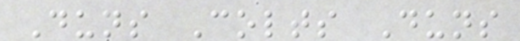Duns Colts Duns
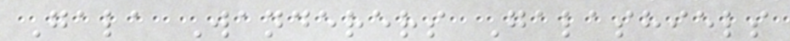Gala Wanderers Galashiels
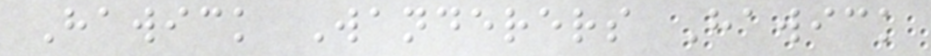Hawick Wanderers Hawick
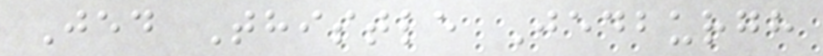Jed Thistle Jedburgh
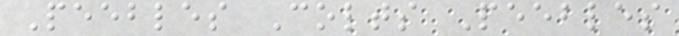Peebles Colts Peebles
